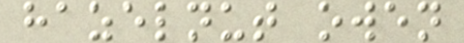hazelnut owen
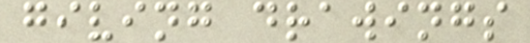giving drawings
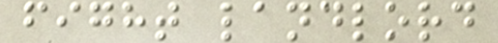fight landlord
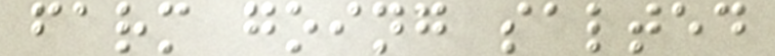farm going salted
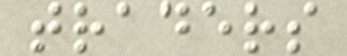traders
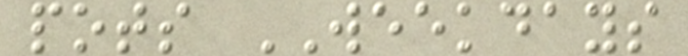pots WEEKDAYS
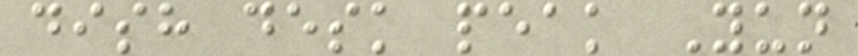dish desk peak Yun
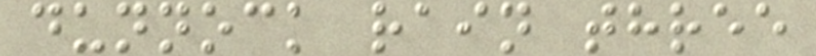dunnock rain three
